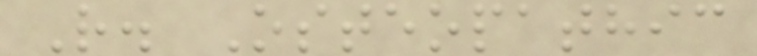R. Osteopathic
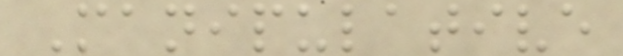Manipulative
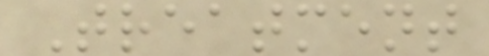Treatment
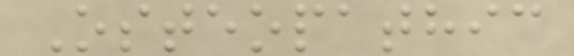Osteopathic
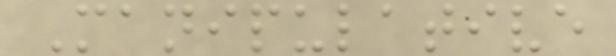Manipulative
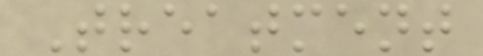Treatment
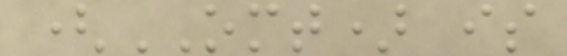(OMT) is
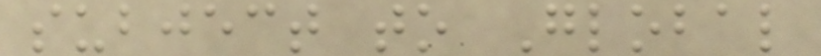subject to Global
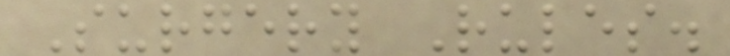Surgery Rules.
